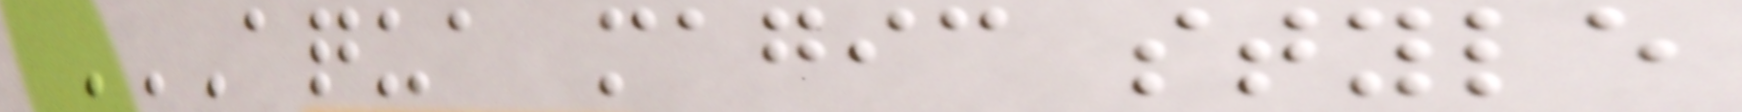AQUA MAGIC STYLE
